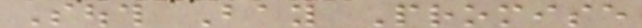South Bay Promise
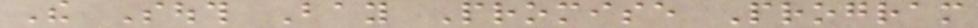The South Bay Promise Program
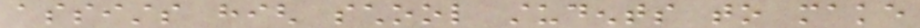assists high school students to make
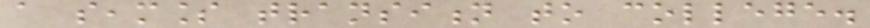a seamless transition to college.
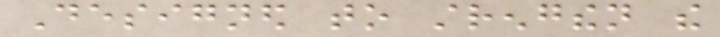Designed to strengthen the
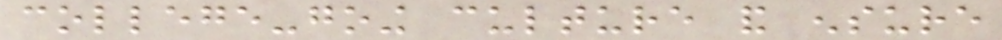college-going culture and ensure
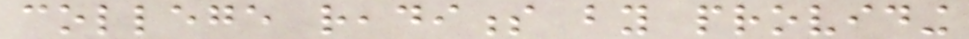college readiness by providing
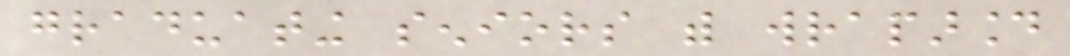graduating seniors with wraparound
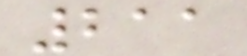211
